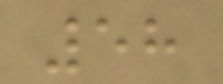58
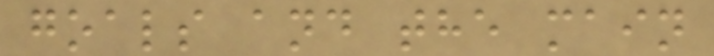goals and the main
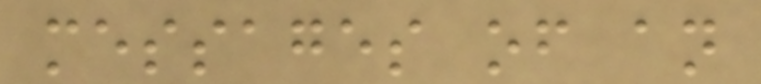messages of an
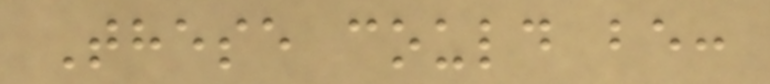These could be:
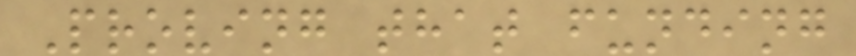Proving that funding
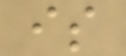is
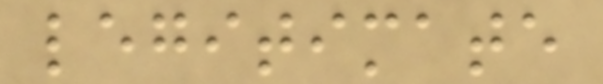legitimate
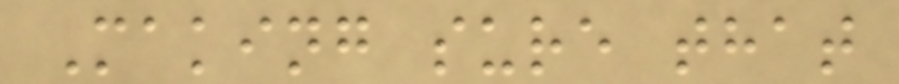Making sure that
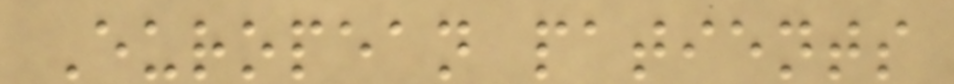European patients
